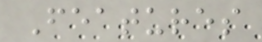Features
